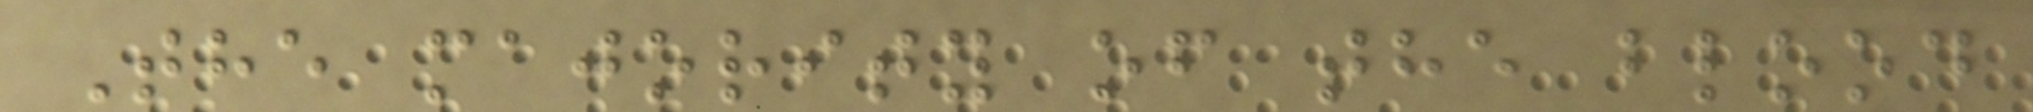The majority of the blood
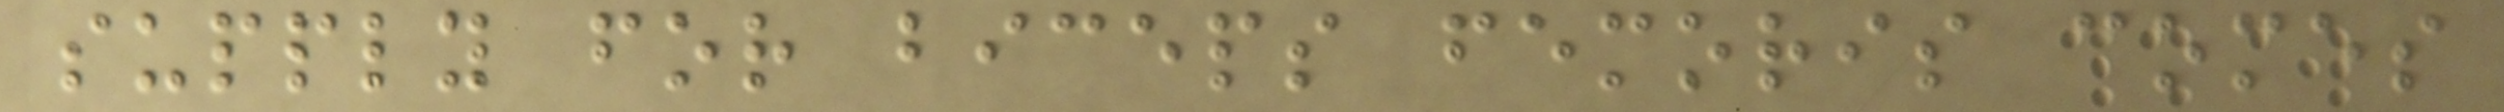supply for biceps femoris comes
